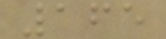165
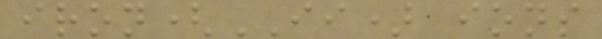iron(II) ions
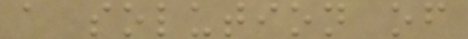a solution of
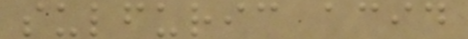sulfuric acid
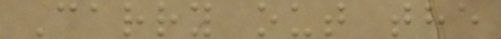Carry out the
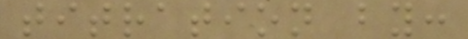titration by:
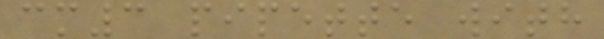cm3 pipette with
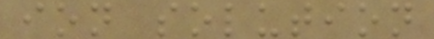ion solution
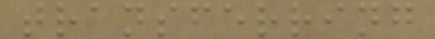transferring
